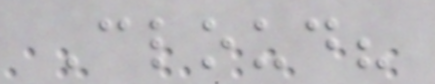Cloud?
